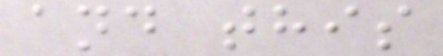and this
